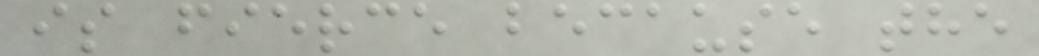is fierce because the
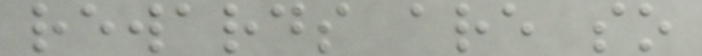rewards are so
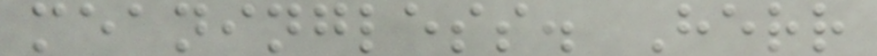meaningless. Herr
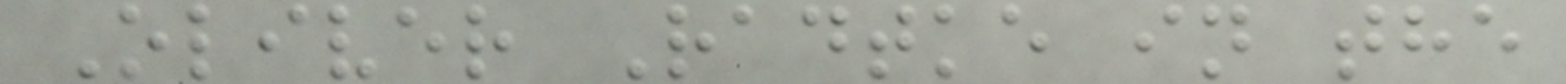Oliver Radtke in the
